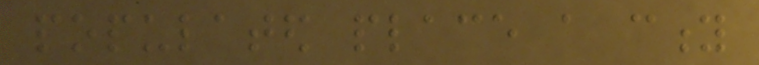populated place a city
